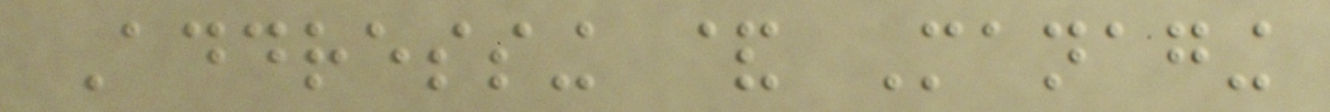Addressing & Managing
